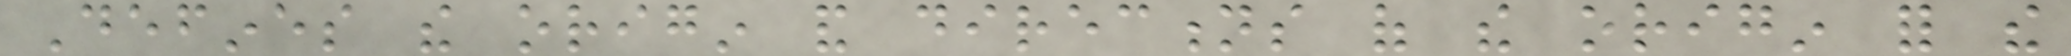Defines the origin and directions of the origin for the
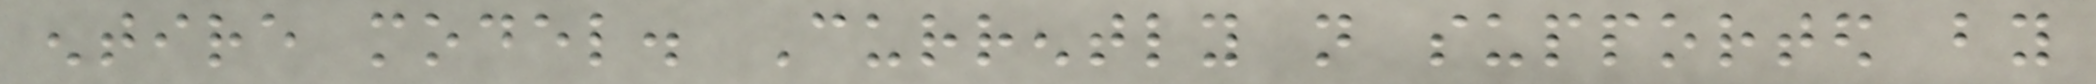entire model. Currently not supported by
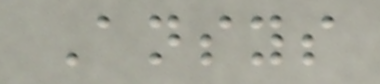Ansys
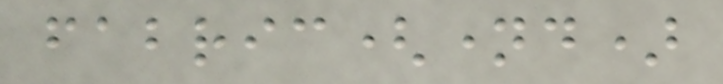fabric(named)
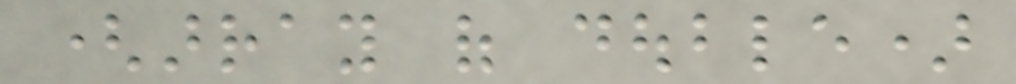(array of double)
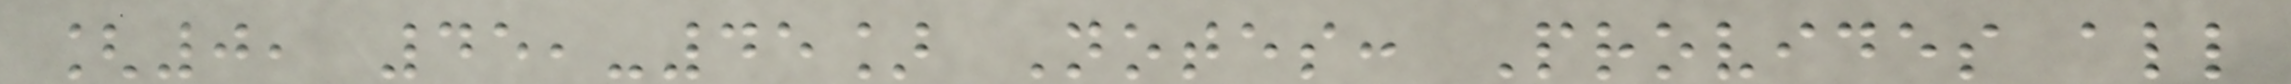[0, 45,-45] Notes: Provides all
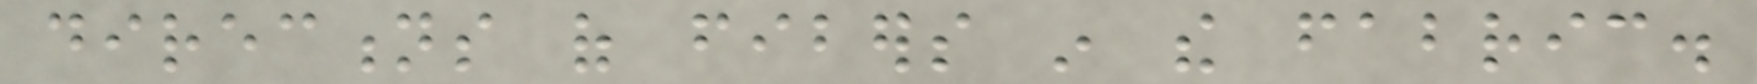directions of fibers in the fabric.
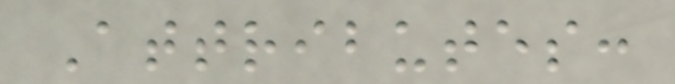Attributes:
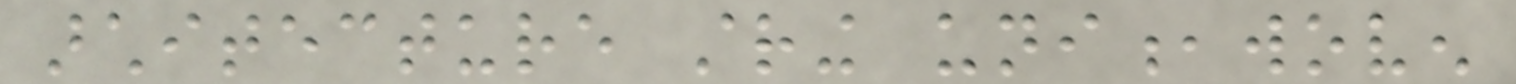architecture string uni,woven
